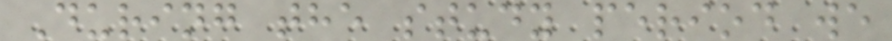During the study period we
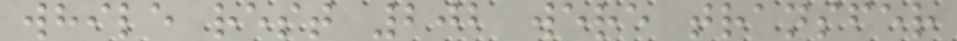while rest 202 were transfer
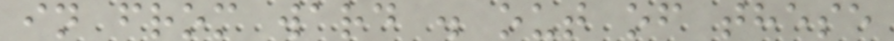in from ward . out of these
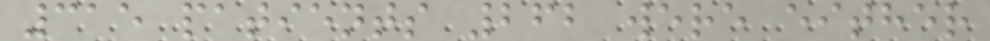315 patients 262 were either
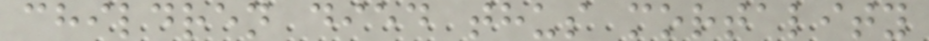children died thus mortality
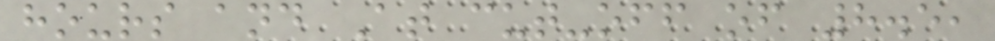hours and At cut-off of 8.5,
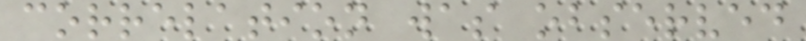correlation was observed
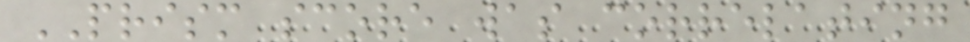PRISM score was correlating
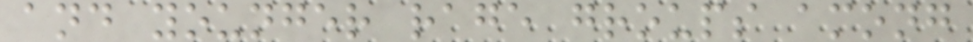and younger rage groups among
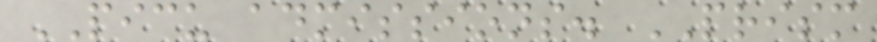PICU admissions. PRISM
